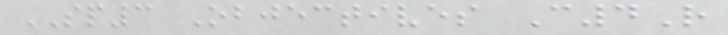SP3 Objectives C4R
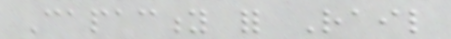Capacity for Rail
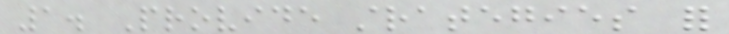1. Provide strategies for
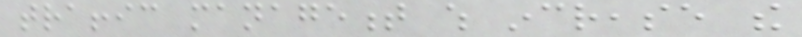traffic management which increase the
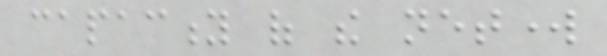capacity of the network
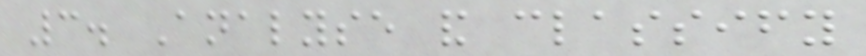3. Analyse and classify
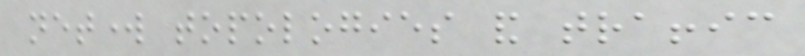network topologies and traffic
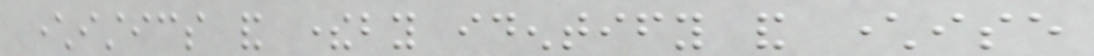characteristics and thereby identify and characterise
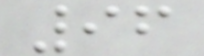96
